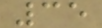35
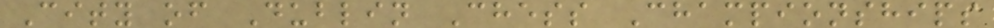City of Dublin Chess Championships
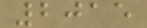2015
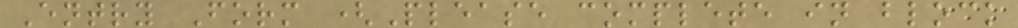Entry Form (Please complete in block
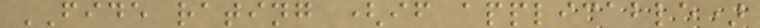FIDE rating (if applicable)
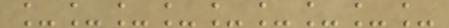_________
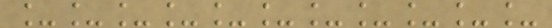___________
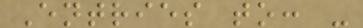Entries to: -
